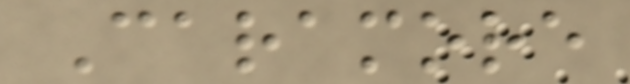Caramore
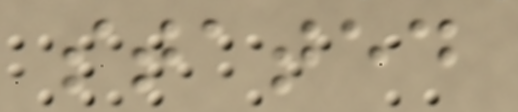stated
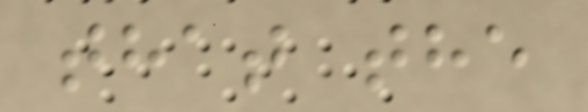that the
